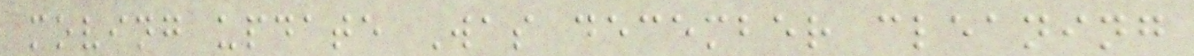moving update Was december cleaning
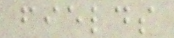fields
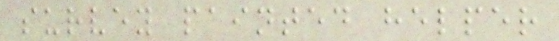survey painted helper
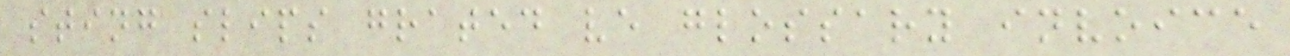sting slips grated ve glossary invoice
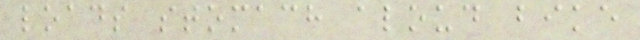loads stomach aloud bike
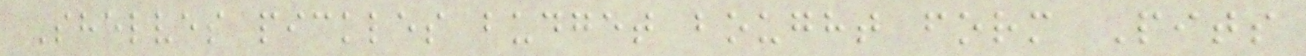Shelves pickles budget bought form Pits
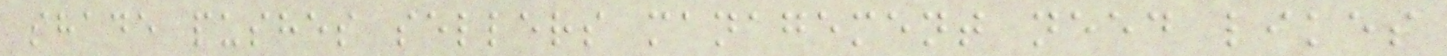shade pushes sellers management need likes
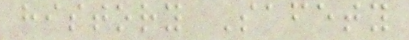history Safety
